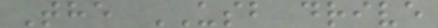The USB drive
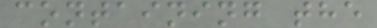containing the
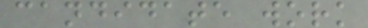candidate work
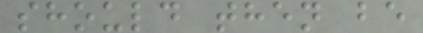should then be
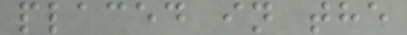placed in the
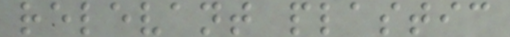relevant plastic
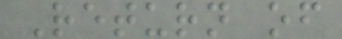Return of
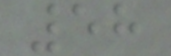58
